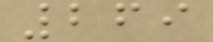269
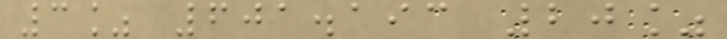3% 601.193 20%
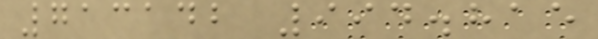713142 994.815
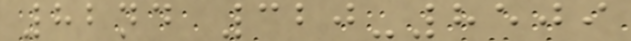82nd 320-8509
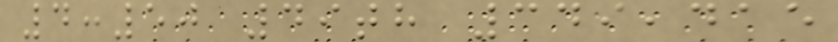4:50 49th 349,415
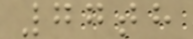77th
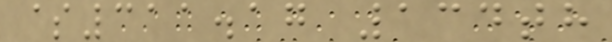$311.17 134th
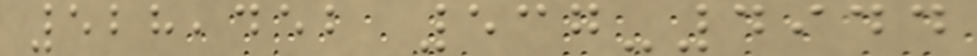528,452 537-4944
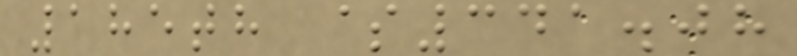185th $341.08
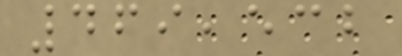469,532
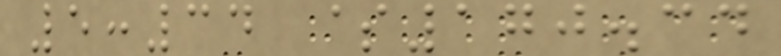5:34 $170.34
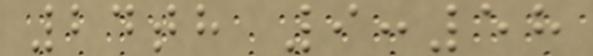24th 9:58
